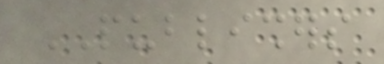PUBLISHERS
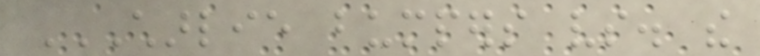CHARLIE BUMPERS VS. THE
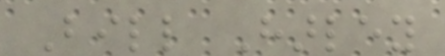Bill Harley
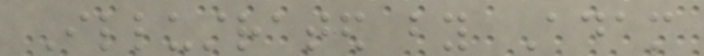Illustrated by Adam
